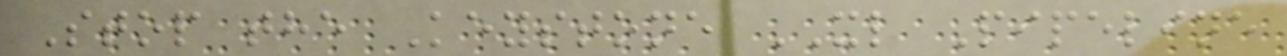Stop the Keystone XL Pipeline
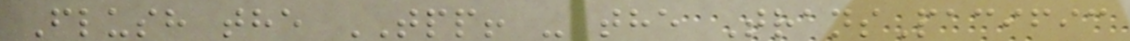Flush the TPP! - the TransPacific
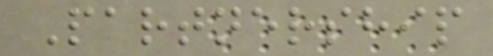Partnership
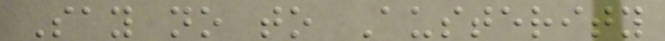Say no to Austerity
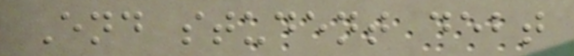End student debt
